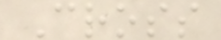Cross
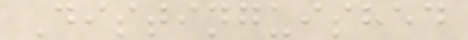Distinguished
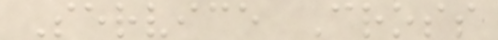Service Cross
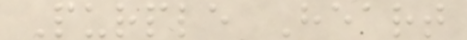Purple Heart
